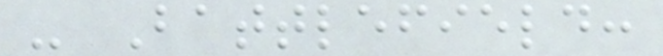- Battlefield:
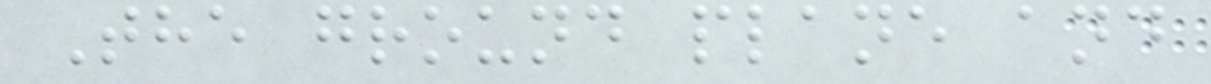The ground plane and
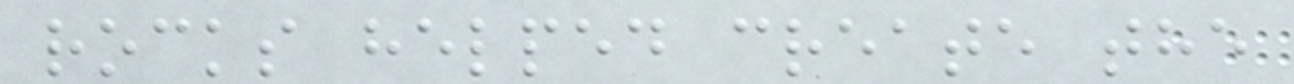rocks helped create the
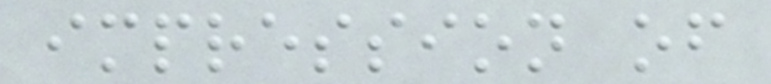impression of
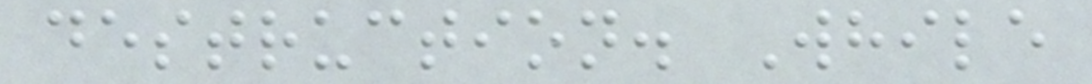destruction. While
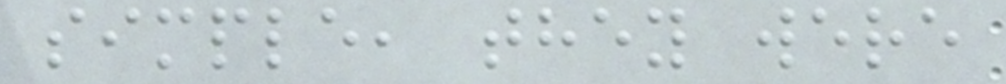simple, they were
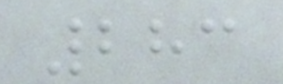283
